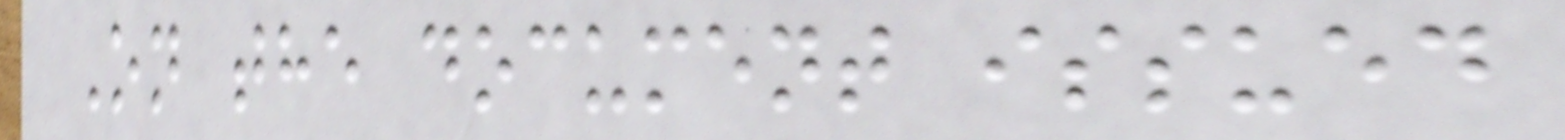On the document issued
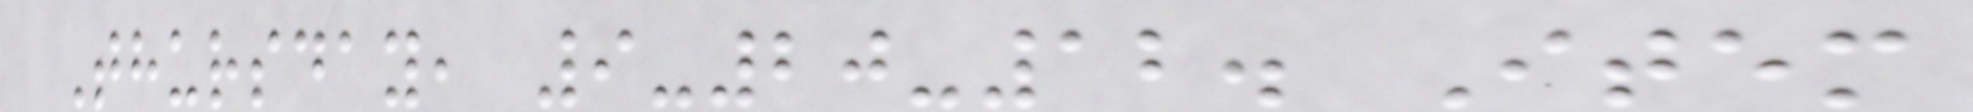Thursday, 9-20-12. Item
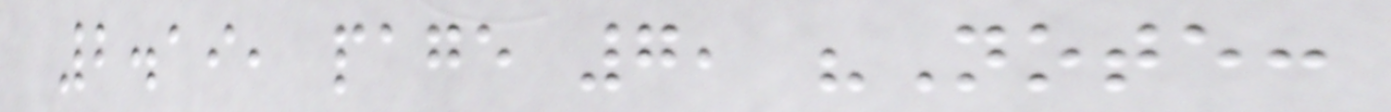2.19, page 7, "Note:
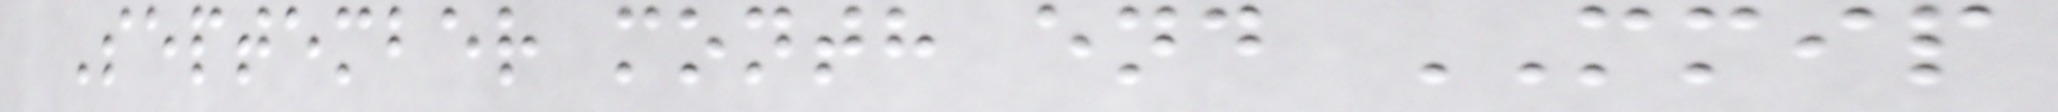September month end MMIP
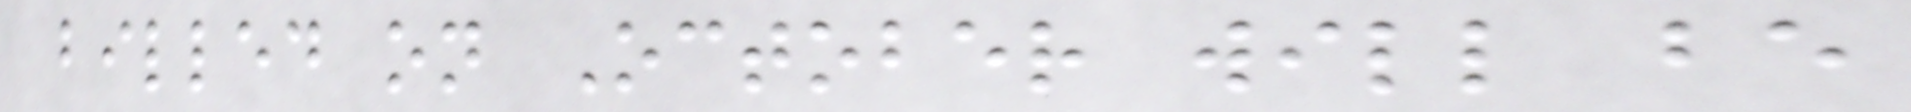billed on October will be
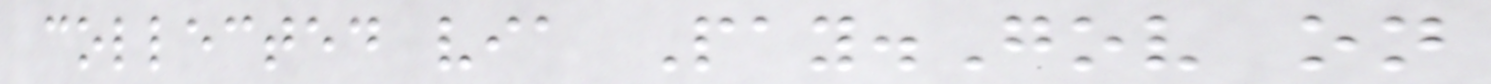collected via Pay.Gov on
